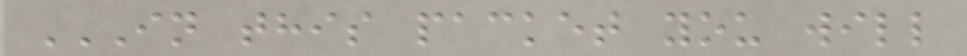IN THIS PACKET YOU WILL
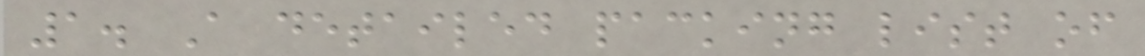1. A detailed packing list of
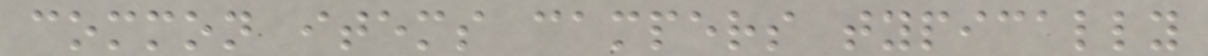common items campers typically
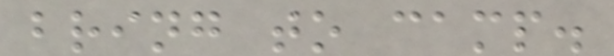bring to camp.
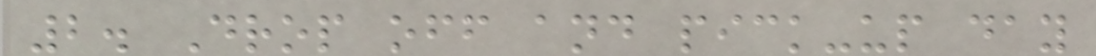2. Drop off and pick-up day
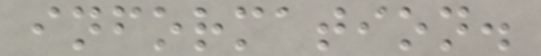information.
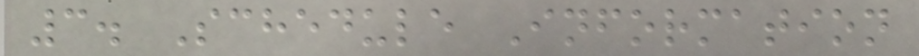3. Schedule Information
